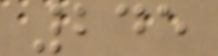245
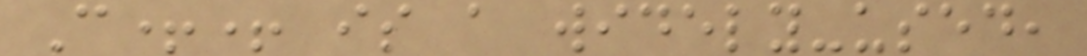C++ is a widely-used,
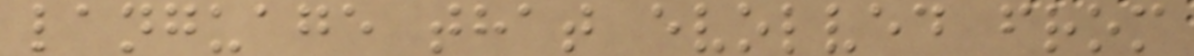language that evolved from
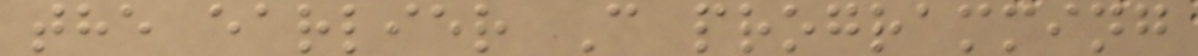the earlier C programming
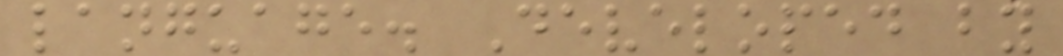language. Developed by
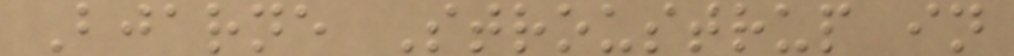Bjarne Stroustrup in
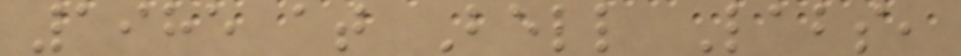1985 at Bell Labs,
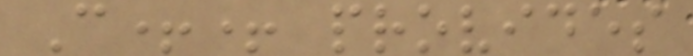C++ provides
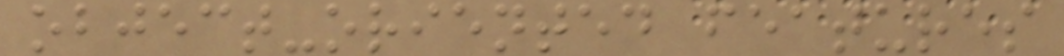object-oriented features
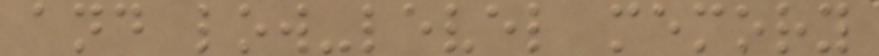and low-level memory
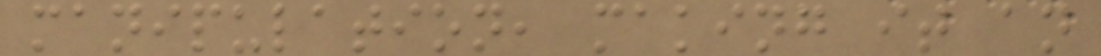manipulation, making it an
